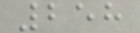258
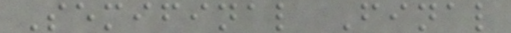Semifinal Final
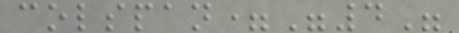colspan="4"
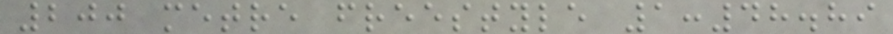200 metre freestyle 1:48.89
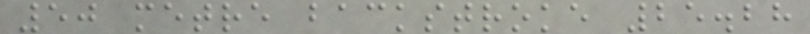50 metre backstroke 25.28
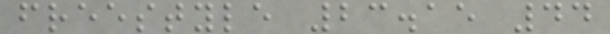freestyle 23.15 44
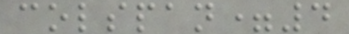colspan=4
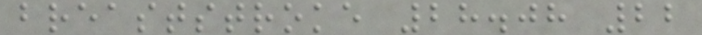breaststroke 28.08 22
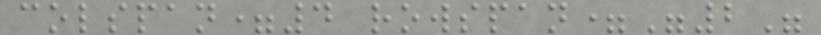colspan=4 rowspan="2"
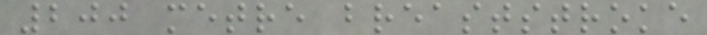200 metre breaststroke
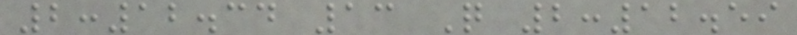2:12.34 13 Q 2:12.59
